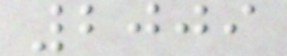2009
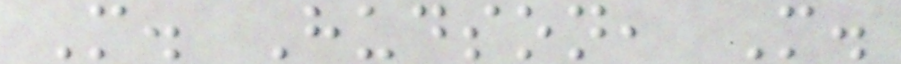M. Hudson, M.
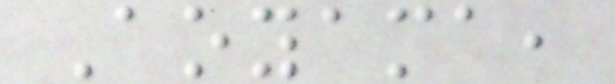Aoyama,
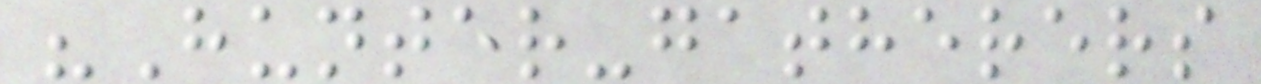"Hunter-gatherers
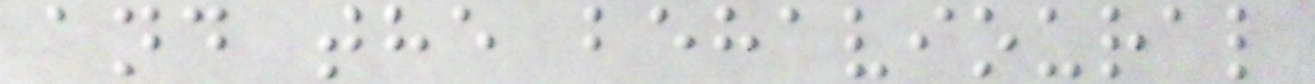and the behavioural
